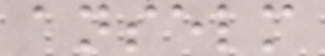anselm
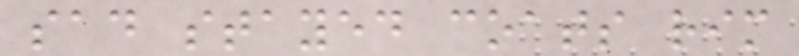sad stayed coats rim
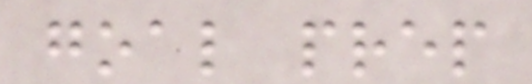goal prep
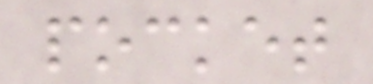pocket
